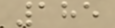185
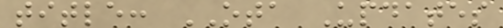title: OTA Updates
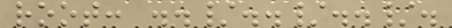root: ../../../.
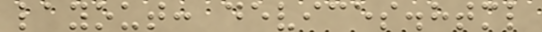layout: devices.html
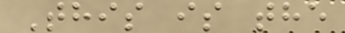This is the
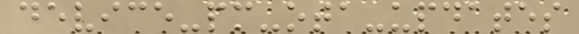device-pm-ota-updates
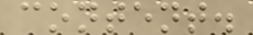content.
